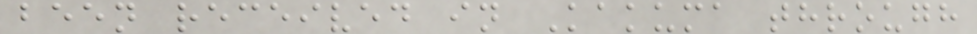been received in Kakuma through
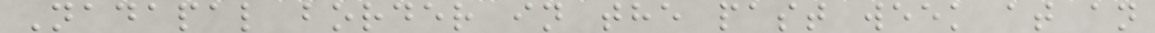Nadapal border in the past week at an
